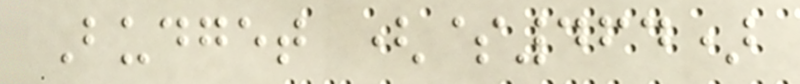Budget ($464)
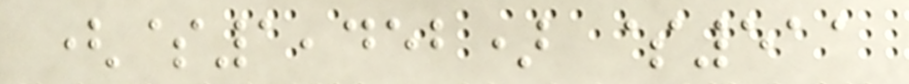($1,452) $511
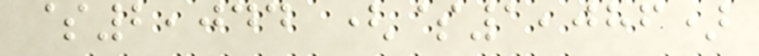$2,044 ($1,086)
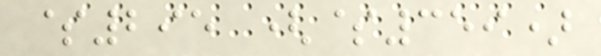$295 ($359)
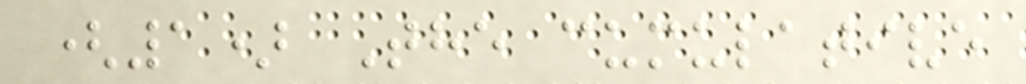(1) The cumulative
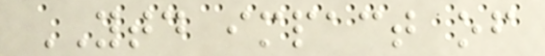YTD impact of
